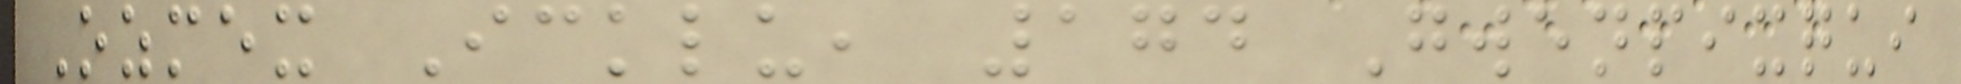Ozmex Icklu, 174 Gwenpixqui
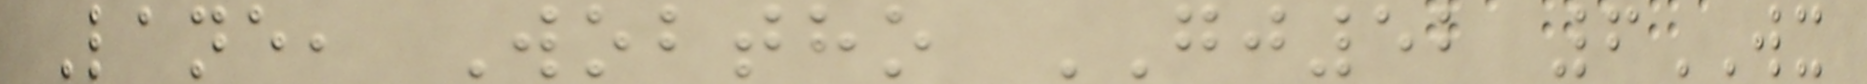Lane, Wobtho GJ52 6WX
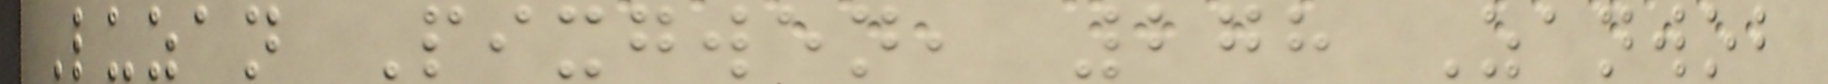Luzan Pixgwen, 278 Zanwob
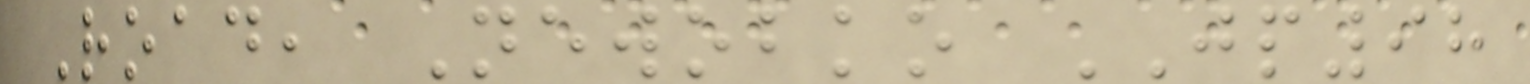Road, Newobko JP98
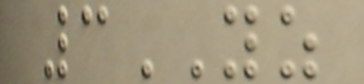3YZ
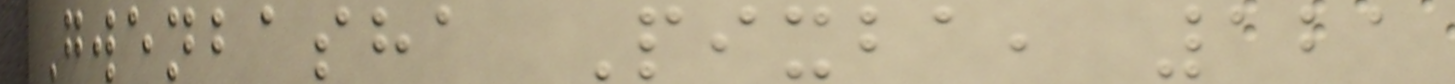Gwenbasha Pixba, 121
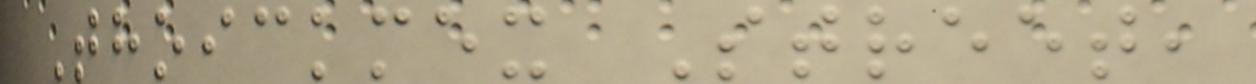Thoickmex Street,
